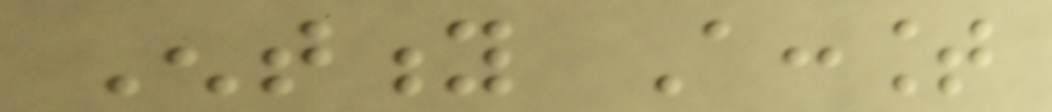Entity Account
